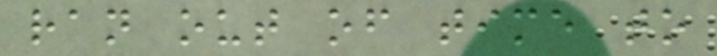ran out of time to
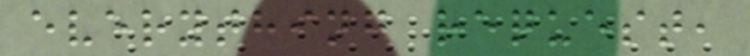everything request,
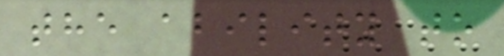the ability to
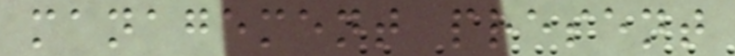management present
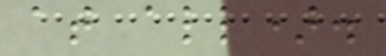at all).
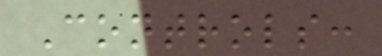Controls:
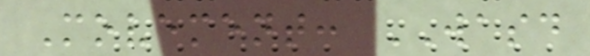Movement: WASD
